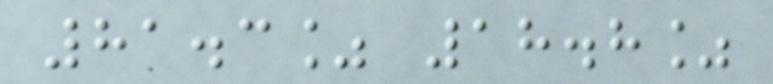81.3% 18.8%
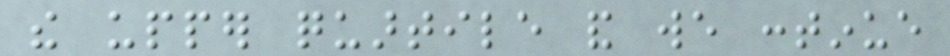the upper quartile and we continue
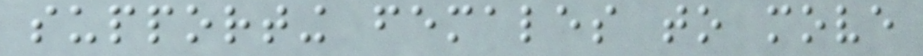supporting females to move
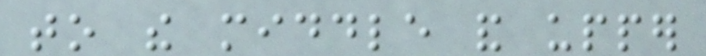to the middle and upper
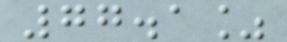77.1%
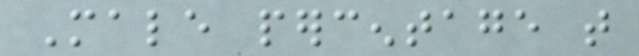Male percentage that
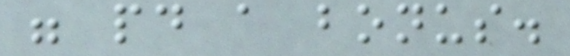were paid a bonus.
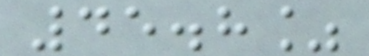45.8%
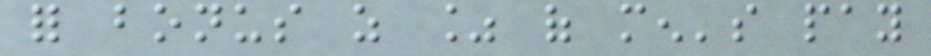for bonus as % of men's pay
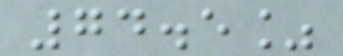74.5%
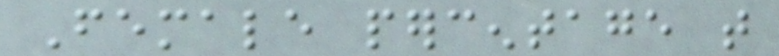Female percentage that
